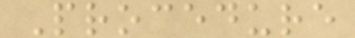Procedure
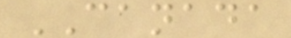CANADA
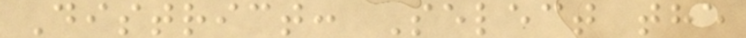District: Select the
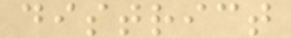district
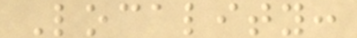Locality:
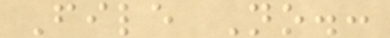File No.:
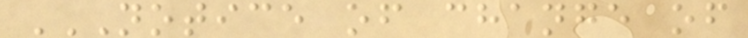NOTICE OF CHANGE OF
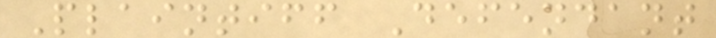Plaintiff Defendant
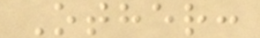Other:
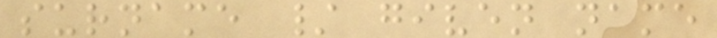surname / given name
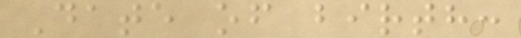Date of birth:
